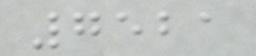7521
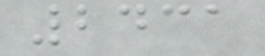2431
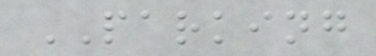PARKING
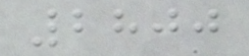2800
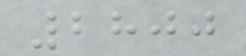2800
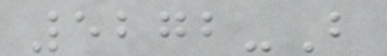5272-B
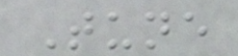Tune
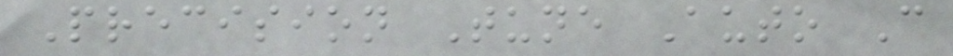Precision Tune Auto C
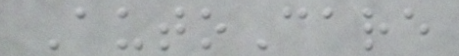AutoCare
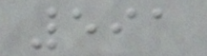591
